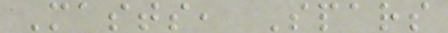Masts, Spars
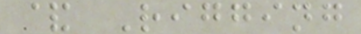& Rigging
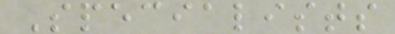Specialists
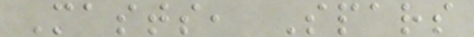Masts, Spars
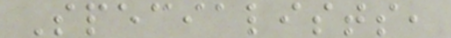Specialists,
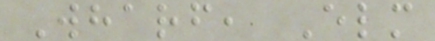Wharf, Elm
